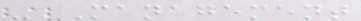- Management
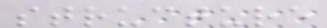structure
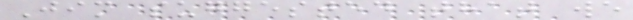Jim suggested that we
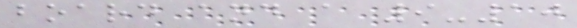board and a 9-10
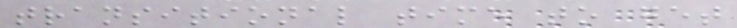transitional time to get
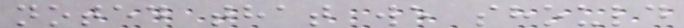noted that we should
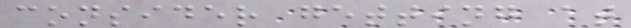consider getting at
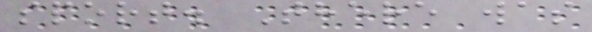sport. There was
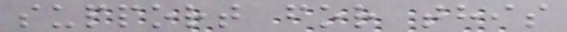support for this
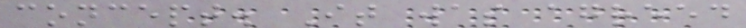concept. It was agreed
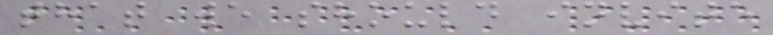that we should invite
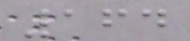164
